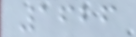1626
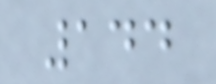144
